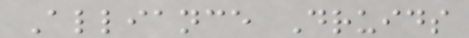Alliance Druids
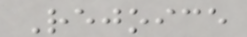Rejoice
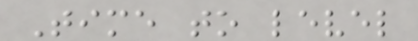Time to level
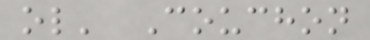ol' Couchon
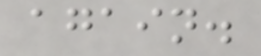again.
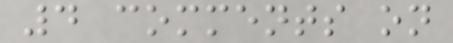4 comments on
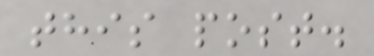this post.
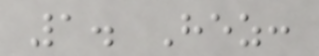1. Hez:
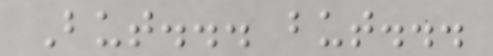But... but...
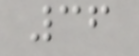36
